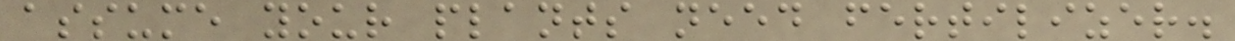assume your plants need fertilizer.
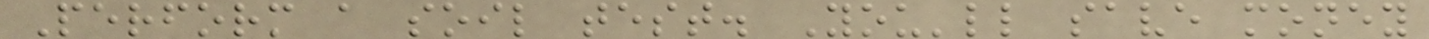Perform a soil test. You'll save money
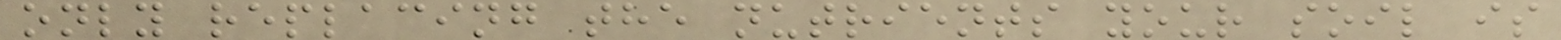only replacing the nutrients your soil is
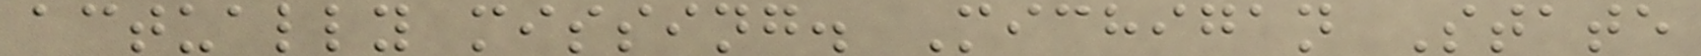actually missing. Michigan State
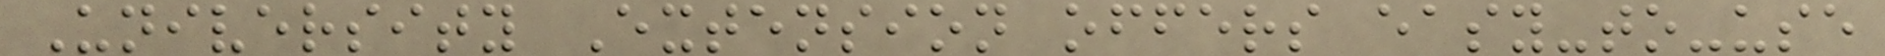University Extension offers easy-to-use
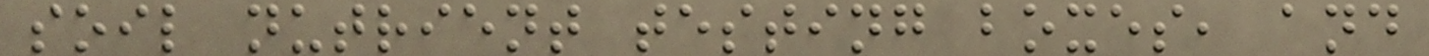soil nutrient testing boxes, and
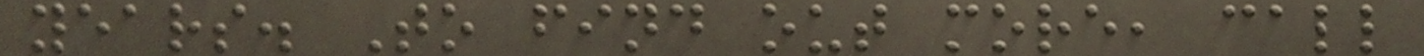years. To find out more, call
